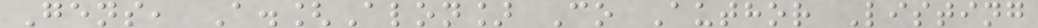Gens, A.[Alon] Co Author Listing
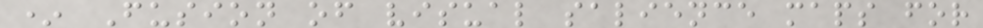* Fusion of visual salience maps for
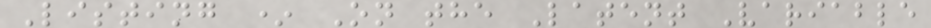Listing * On the Latent Variable
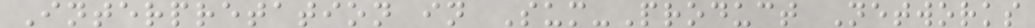Interpretation in Sum-Product Networks
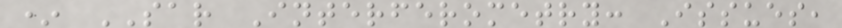* SAR Interferometry: Issues,
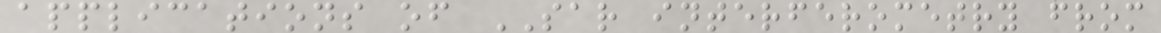applications of SAR interferometry from
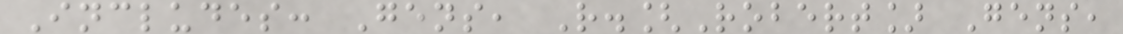Includes: Gens, R.[Robert] Gens,
